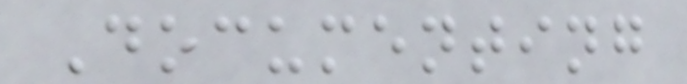Documenting
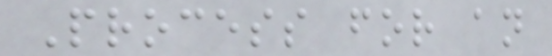Process for an
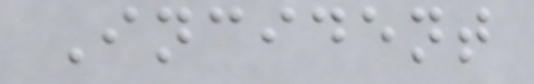Incident
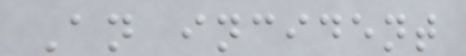An incident
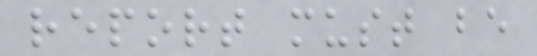report must be
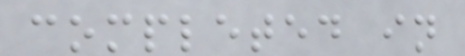completed in
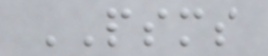PSMS
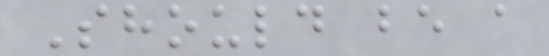Should be a
